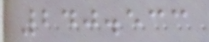240.533
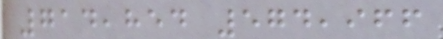714,854 574,966
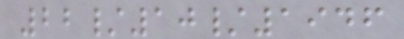22/10/1946
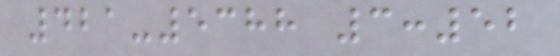421-5388 3:52
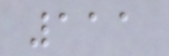111
